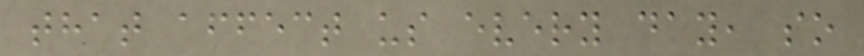that affect us every day, so
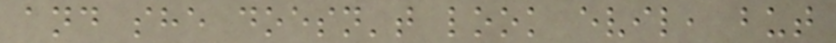and she doesn't look evil, but
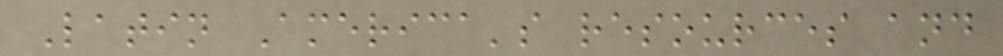Latin America's resources and
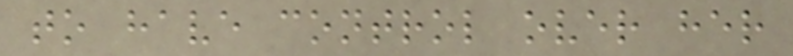to have control over her
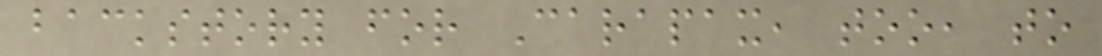backstory for Carapax, too, to
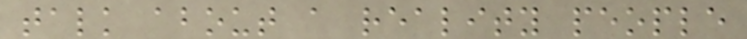talk about a reality people
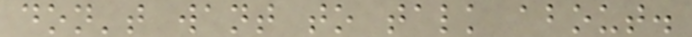don't want to talk about.
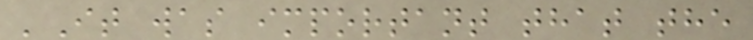'It was important that the
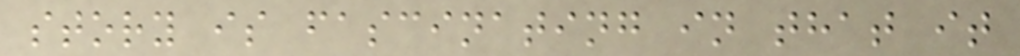story is fascinating in that it
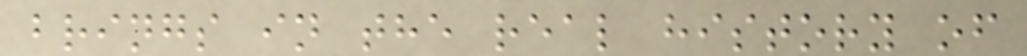brings in the real history of
